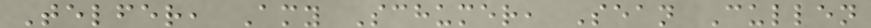Telfer, Amy Schumer, Sean Cullen
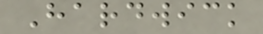Hardwick
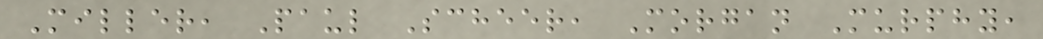Miller, Paul Scheer, Morgan Murphy,
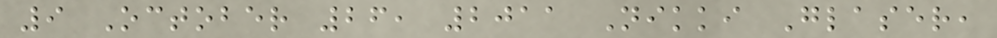9 October 26, 2011 Nikki Glaser,
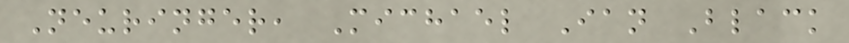Neuringer, Michael Ian Black
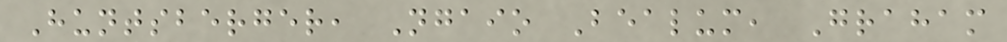Huntsberger, Ngaio Bealum, Graham
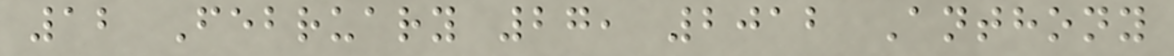12 February 27, 2012 Anthony
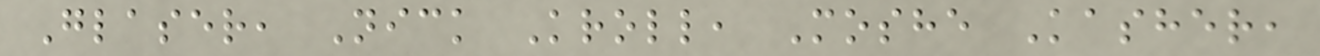Glaser, Nick Kroll, Moshe Kasher,
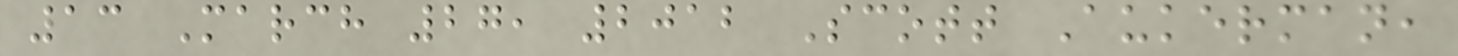13 March 27, 2012 Scott Aukerman,
